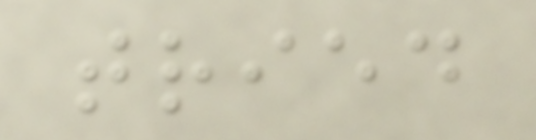tried
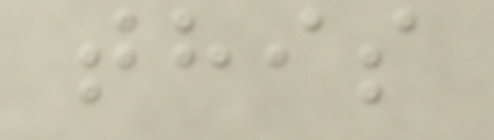this
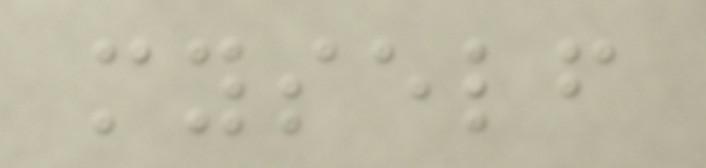myself
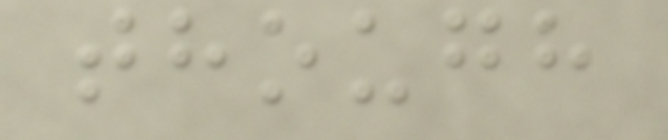though
